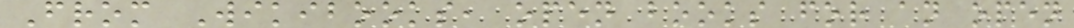From Wikibooks, open books for an open
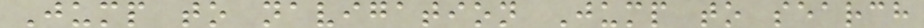Jump to navigation Jump to search
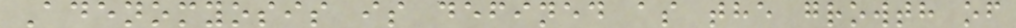Adenomyosis is defined as the growth of
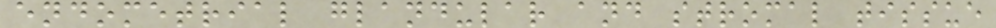endometrial glandular and stromal tissue
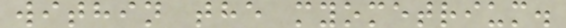within the myometrium.
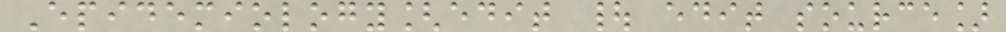Epidemiology[edit | edit source]
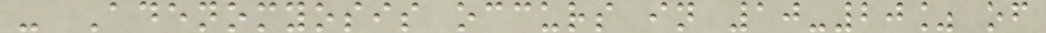- Adenomyosis occurs in 10-20% of
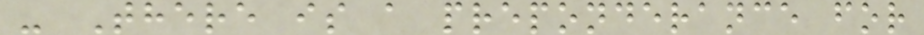- There is a preponderance for
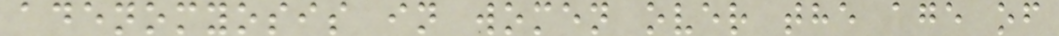adenomyosis in women over the age of
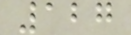127
